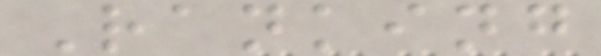Ranking
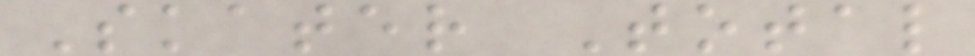Skater Total
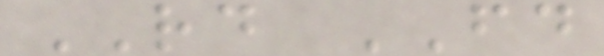RD FD
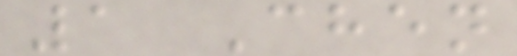1 Chen
